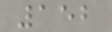152
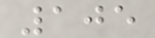105
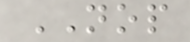NOP
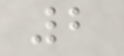2
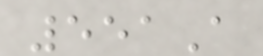551A
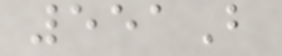551B
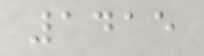1415
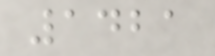1421
